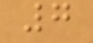7
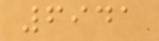6941
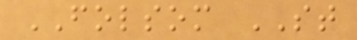FOLSOM ST
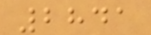2841
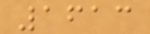1613
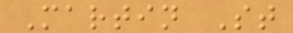Martin St
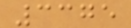3375
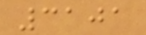3101
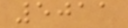5011
